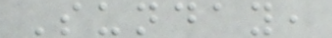Sunday,
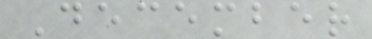December
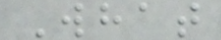What
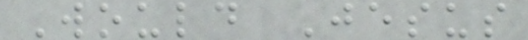Would Jesus
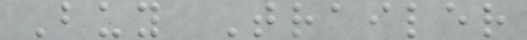Buy Trailer
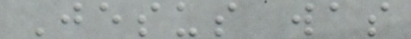Jesus was
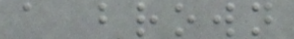a brown
